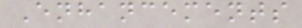Enhancements
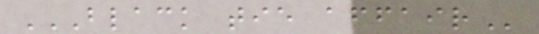BLACK TIE AFFAIR
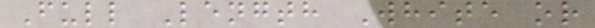Full Length White or
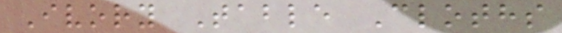Ivory Table Cloths
